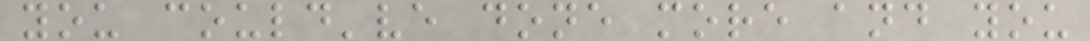you could've done more and you
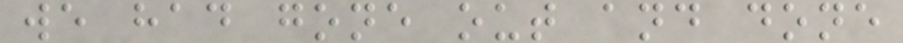we had gone out and done
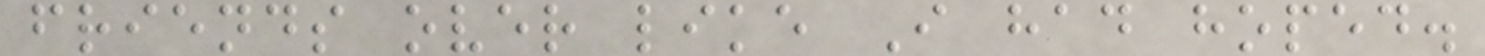friends over like I had hoped.
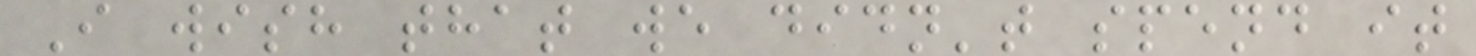I wish that we didn't spend it
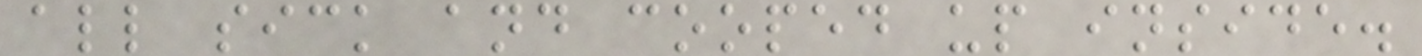all sick and cooped up inside.
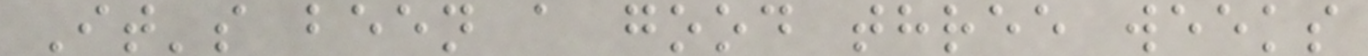It's been a good three weeks
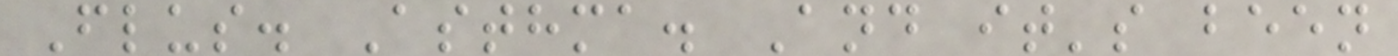Flus. Asthma. And it's been
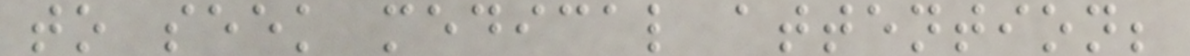to seek medical attention;
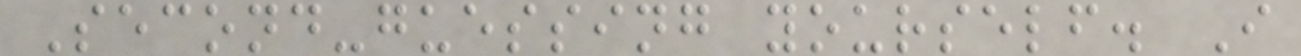Second-guessing yourself. I
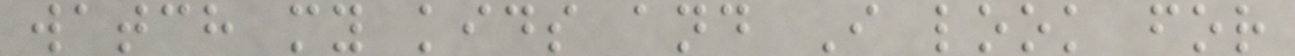watch my kids and I look for
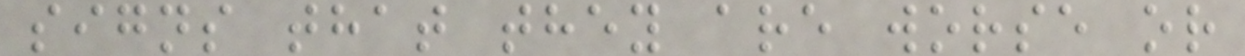signs that they are worse or
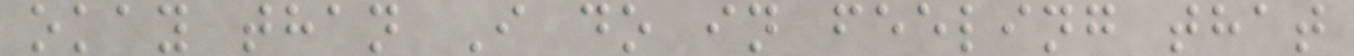okay than I do in feeling that
